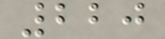220
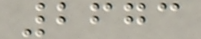2673
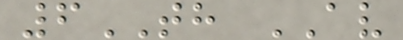6TH AV
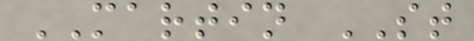MARTIN ST
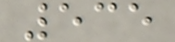535
